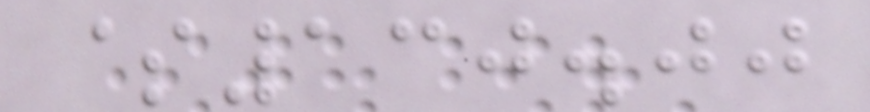$130.00
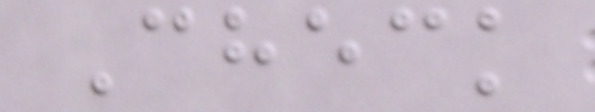Check
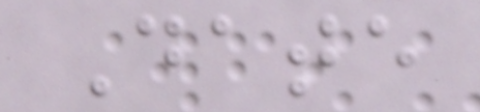Date
